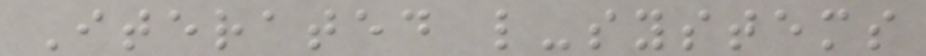Iterated l-systems
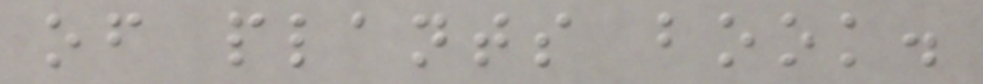of plants book.
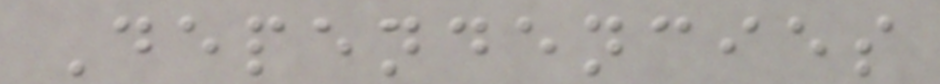Dependencies
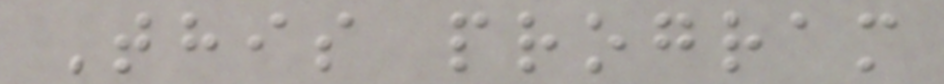This program
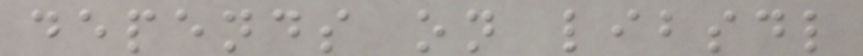depends on libsdl
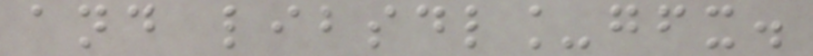and libsdl_gfx.
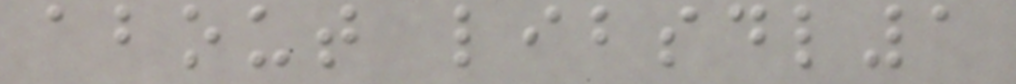about libsdl1
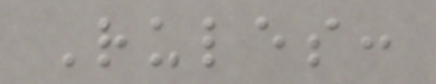Rules:
